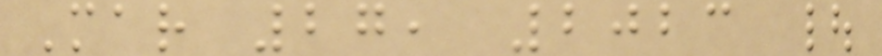Mar 27, 2023 |
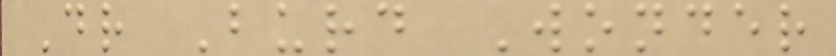Dr Burd Wonder
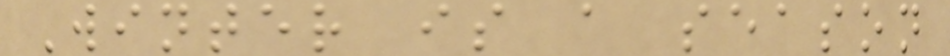Winter is a season
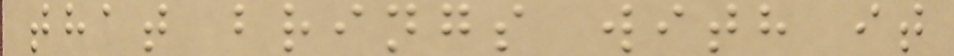that brings with it
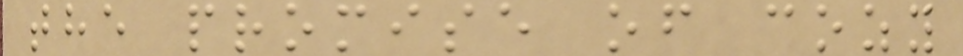the promise of cozy
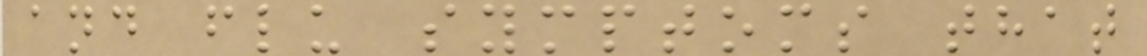and flu symptoms that
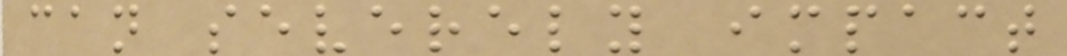can severely impact
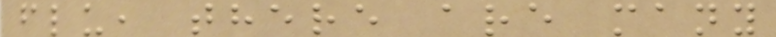flu, there are many
